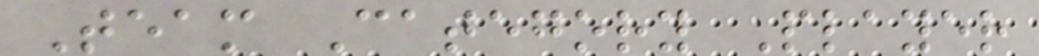Team Category Player
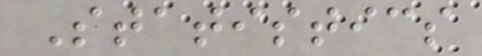Statistics
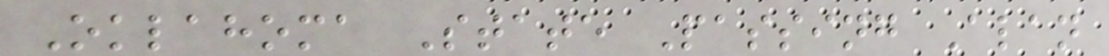Oklahoma State Passing Alan
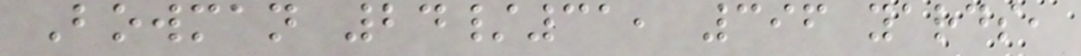Bowman 24/31, 396 yards,
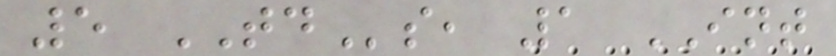5 TDs, 1 INT
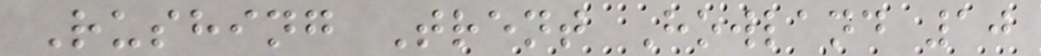Rushing Trent Howland 10
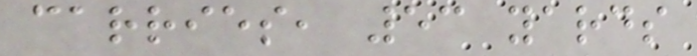carries, 53 yards
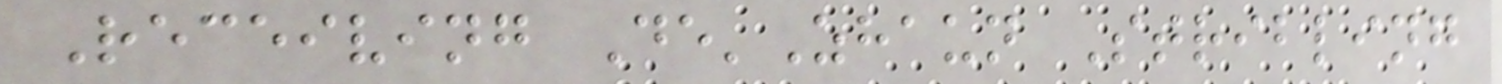Receiving De'Zhaun Stribling
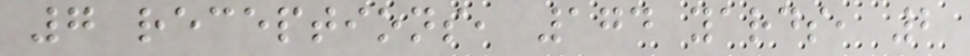7 receptions, 174 yards, 2
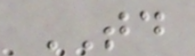TD
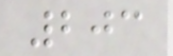203
